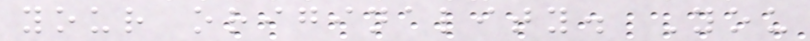your originality. You
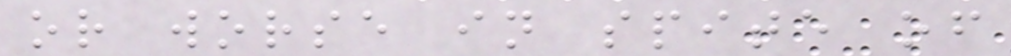or worse in spite of
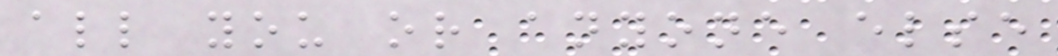all you or anyone else
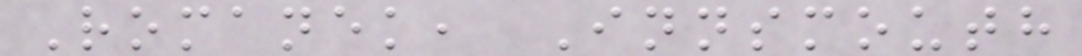Romanek, Innsmouth
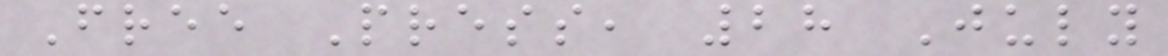Free Press, 28 July
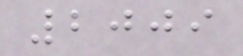2009
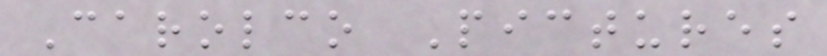Carolco Pictures
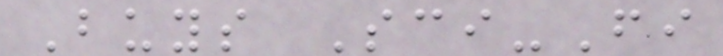Buys Sci-Fi
